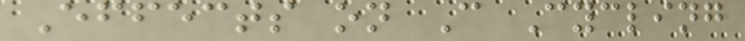Effects on C Cycling
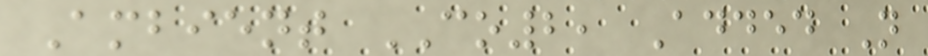Ambient CO2, Added N
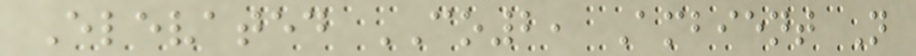Elevated CO2, Ambient N
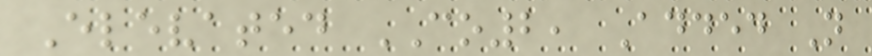Elevated CO2, Added N
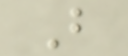B
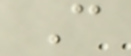C
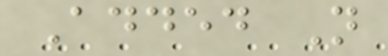Added N
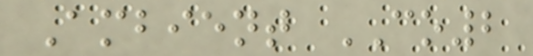Ambient CO2
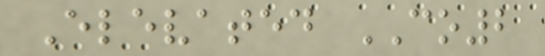Elevated CO2
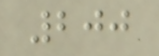200
